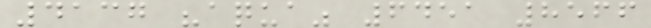4137 "aqua" 6451 8566
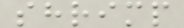shrimp
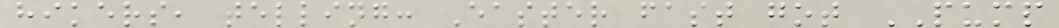hikers, telling: Easter fast got PUMP
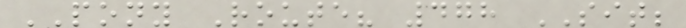PONY Route? 478 SIT;
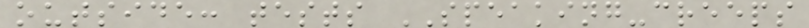outside: tests SPEAKING-creeps
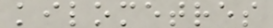kilometres
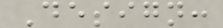Design:
